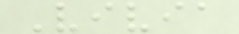Vivia
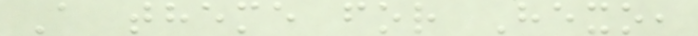A theme for Hexo,
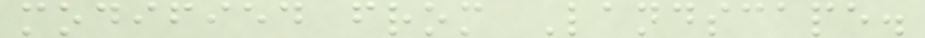modified from Landscape.
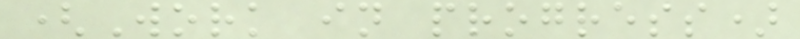(Work in progress)
